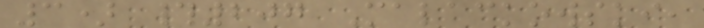3) #207 Malackowski,
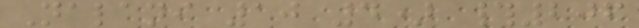Nalani 10 4) #206
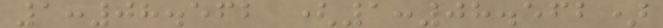1:08.562 (1:08.562)
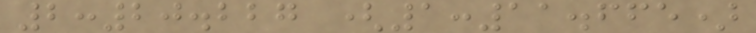2:20.227 (1:11.665)
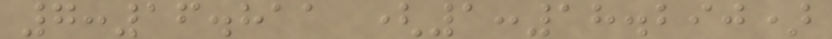7:16.811 (1:18.290)
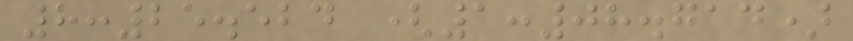8:25.524 (1:08.714)
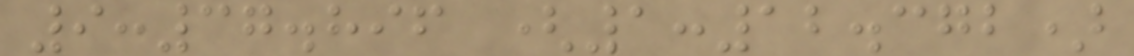9:37.896 (1:12.372)
